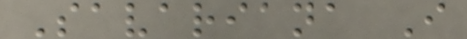Savariana I
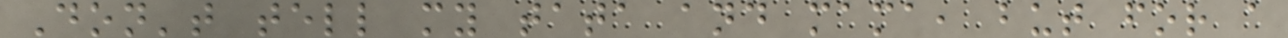Don't tell my tata and mama, but for a
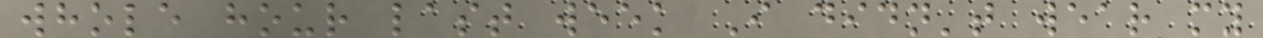whole hour last week I didn't wear my
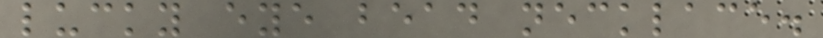lucky eye bead necklace.
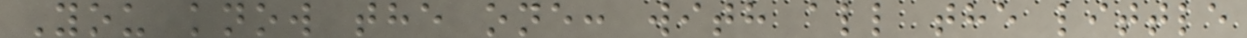You know the one: with all the little
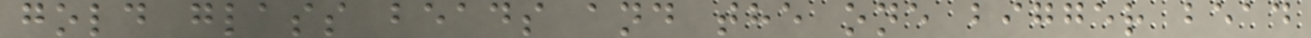gold glass beads and the one bigger bead
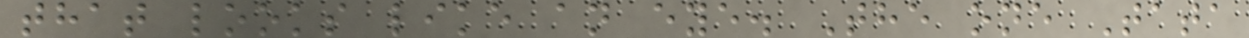that looks like an eye. The one Tata
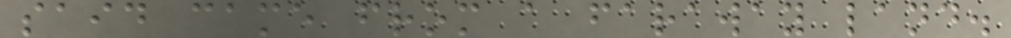said came from a faraway land.
